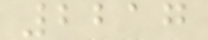2217
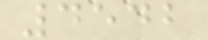4542
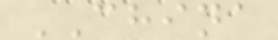CHINA
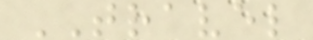TRAVEL
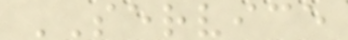SERVICE
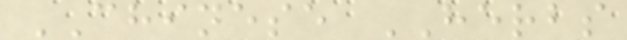CHINESE HERBS
